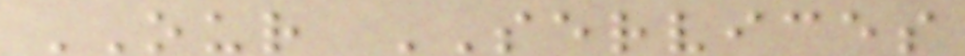OUR SERVICES
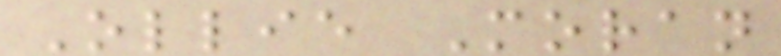Ollie Moran
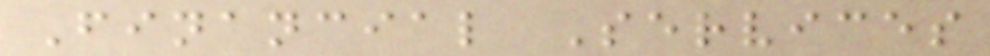Financial Services
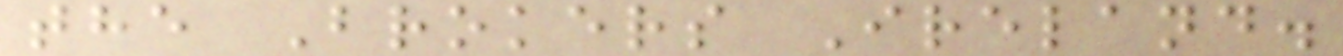the Brokers Ireland.
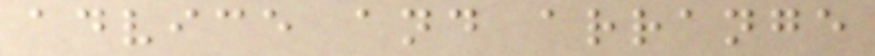advice and arrange
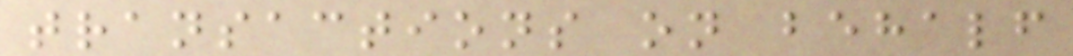transactions on behalf
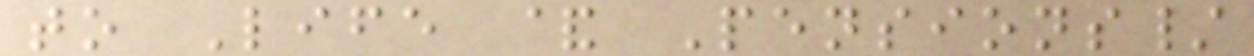to Life & Pensions/
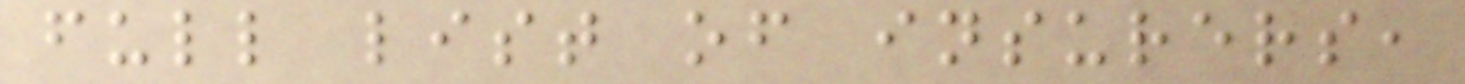full list of insurers,
